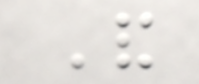And
